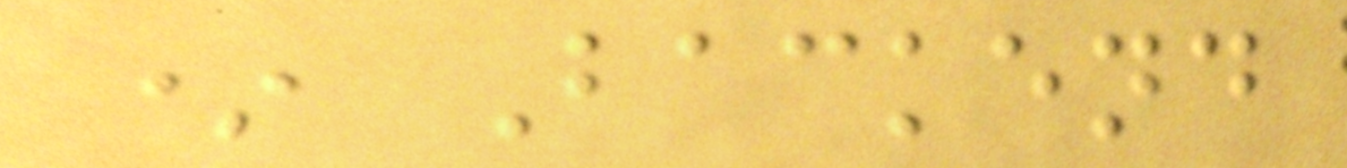* Backend
